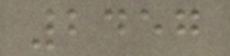2457
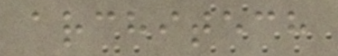architech
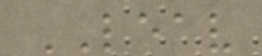LEAV
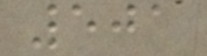501
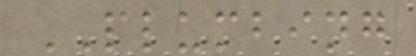PLUMBING
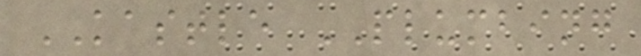KASTLE PLUMBING
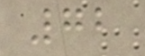72
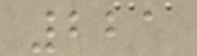221
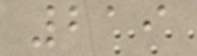219
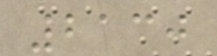2130
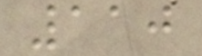110
